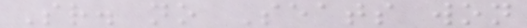Sr. no Seats won
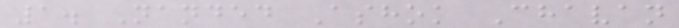1. Nanded Ashok Chavan
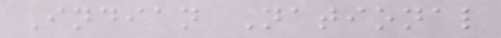Indian National
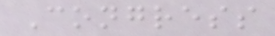Congress
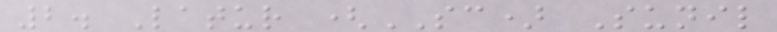2. Latur (SC) Sunil
